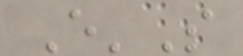E'S
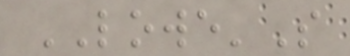LOWE'S
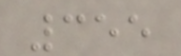355
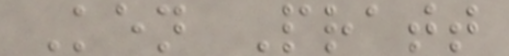Ken Pratt
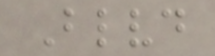Blvd
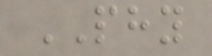PHY
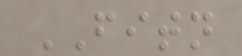FITN
